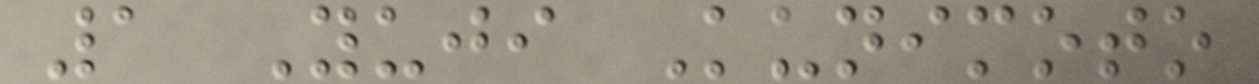1 Yuji Kunimoto
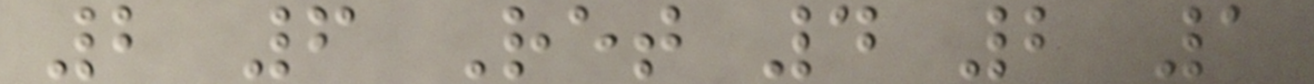2 6 Ret 4 2 1
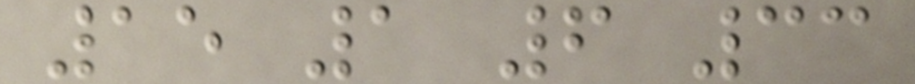15 1 6 33
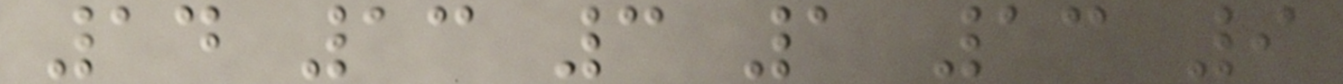14 13 3 1 13 9
